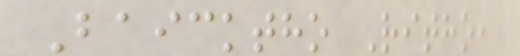Baicktho Ritho,
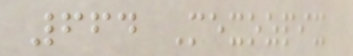664 Mexozpix
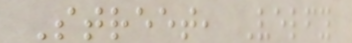Street, Velfy
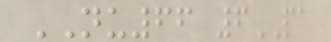NU66 6PA
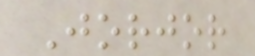Jorjor
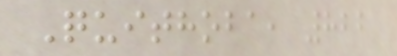Quithoba, 822
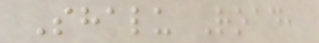Shalu Road,
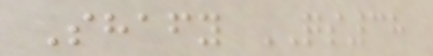Shafy QS38
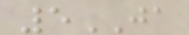5JA
